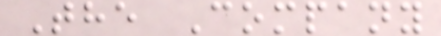The Company
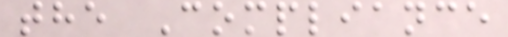the Compliance
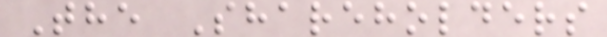The Shareholders
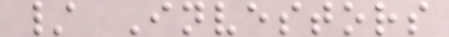/ Investors
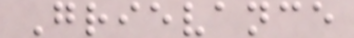Grievance
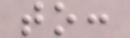to:
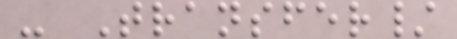- Transfer/
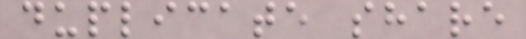duplicate share
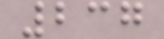237
